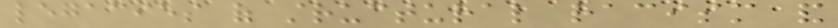legacies of structural racism and
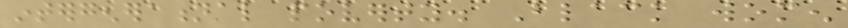intergenerational poverty. Black women
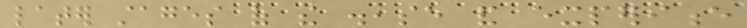later stages of the disease and experience
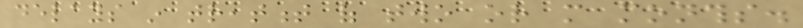delays in treatment of two or more months.
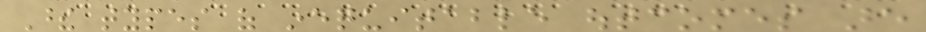These types of inequitable outcomes are
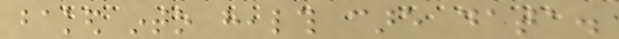baked into health care data.
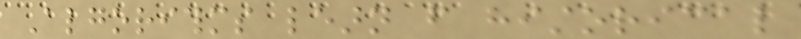Algorithms learn from historical
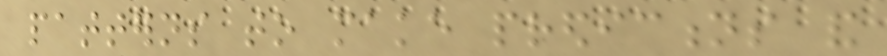patterns to make predictions and
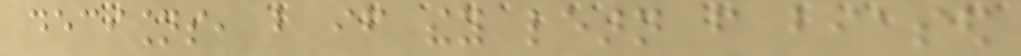decisions, but if they learn from biased
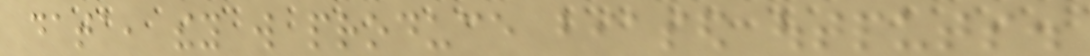data, they will produce biased outputs.
